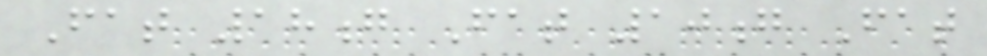Fat 18g Fat 10g Fat
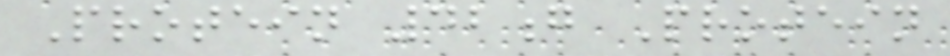Protein 42g Protein
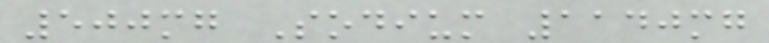500mg Sodium 1140mg
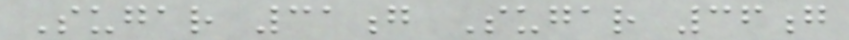Sugar 31g Sugar 36g
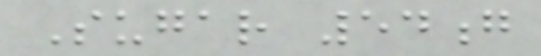Sugar 54g
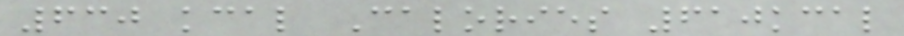630 kcal Calories 610kcal
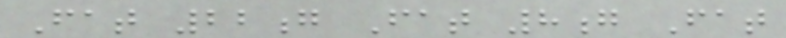Fat 22g Fat 8g Fat
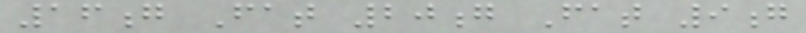16g Fat 20g Fat 9g
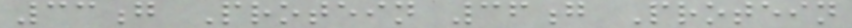33g Protein 36g Protein
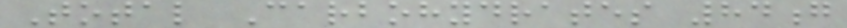Total Carbohydrates 84g
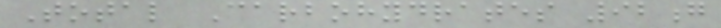Total Carbohydrates 92g
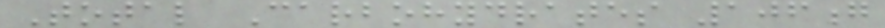Total Carbohydrates 106g
